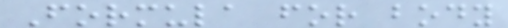Formula for body
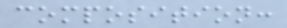composition:
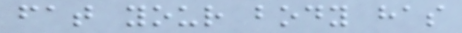fat your body has
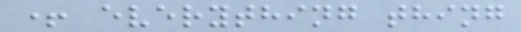+ everything thing
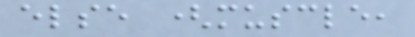else (muscle,
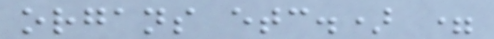organs etc.) =
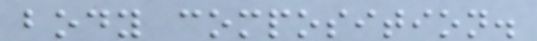body composition.
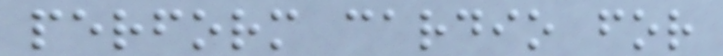perform cardio for
